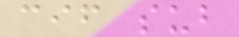cif sub
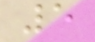5
